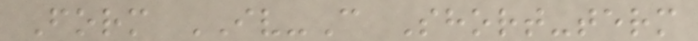Form IV-C Short-term
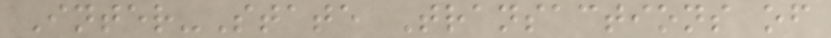Inter-State Transactions of
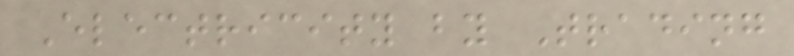Electricity by Trading
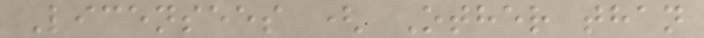Licensees ( Other than
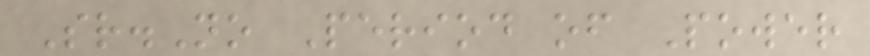Sr.No Period of Power
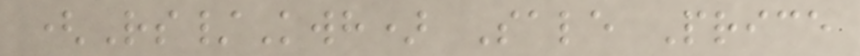(Rs/Kwh) Sale Price
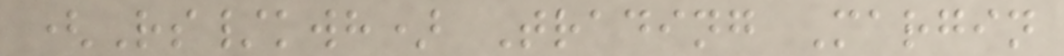(Rs/kwh) Trading Margin
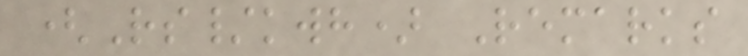(Rs/kwh) Remarks
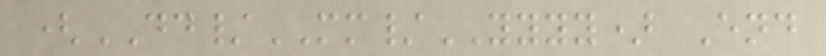(DD/MM/YYYY) End
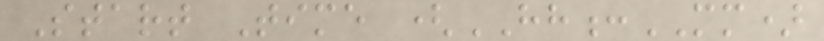Start Time (HH:MM)
